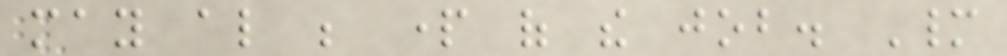may also be part of the job. Many
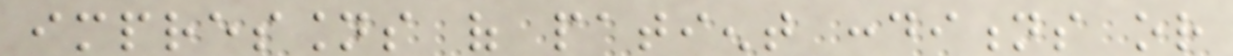impressions of patient conditions or
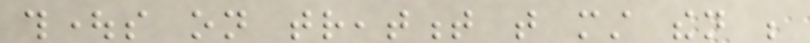thoughts on treatment that must then be
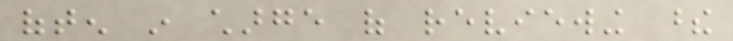often in charge of reviewing these
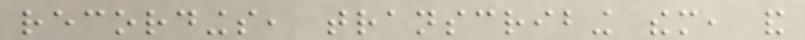recordings, transcribing them, and
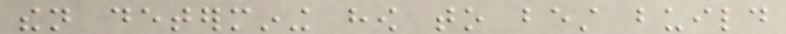then determining how to best build
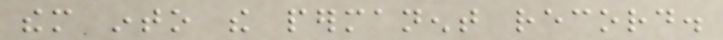them into the permanent record.
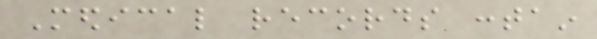Medical records contain
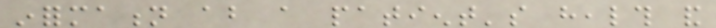information about a patient's health and
